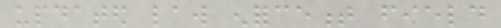updated law enforcement field
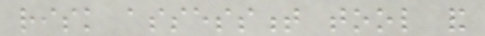risk assessment tool and
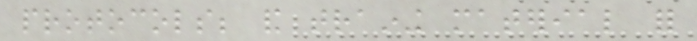protocols; and training material for
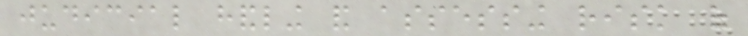judicial handling and assessing risk of
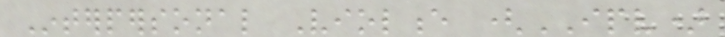Interpersonal Violence (IPV)
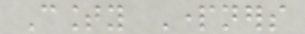County Partners
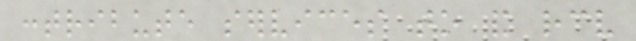contribute services to and receive
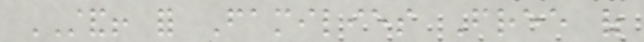STAND! for Families Free of
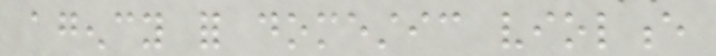agency for domestic violence
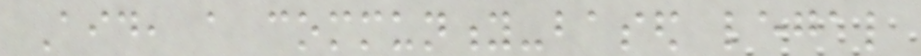Aid, a community-based legal
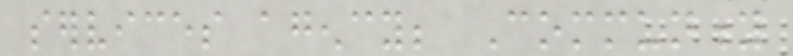services agency; Community
